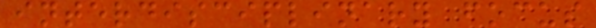interdisciplinary focus
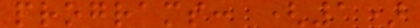programs: (1)
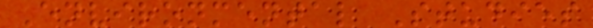Environmental Studies
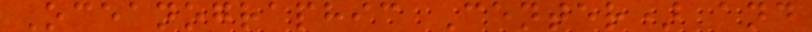Oceanographic Center) and
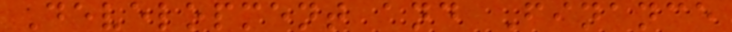Development and Finance
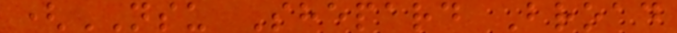(NSU Shepard Broad
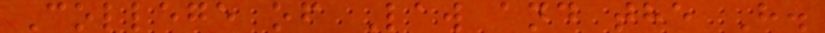College of Law and the H.
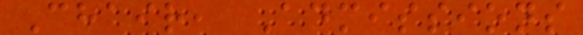Chair, Admissions
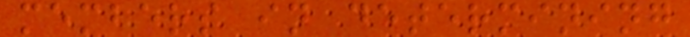members in determining
